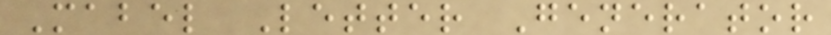Mabel Letter Generator
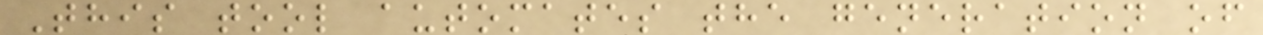This tool automates the generation of
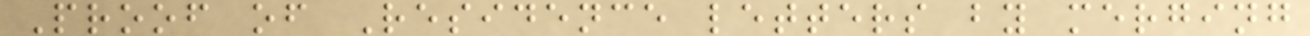Proof of Residence letters by merging
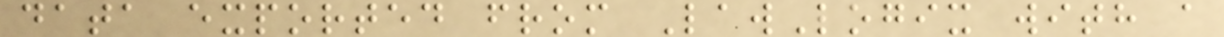data exported from LawLogix with a
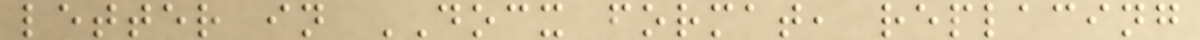letter in DOCX format, replacing
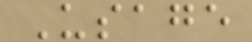Usage
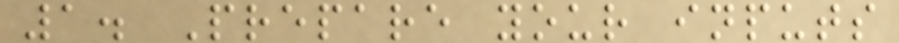1. Prepare your inputs
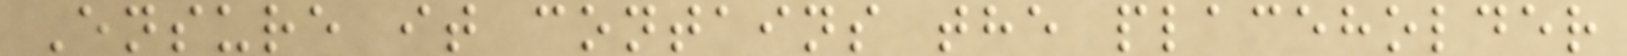Ensure it contains the placeholder
